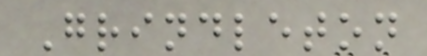Grindleton
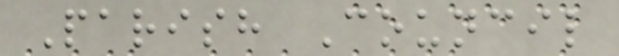Parish Council
